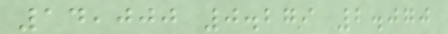14,000 0.279 2.070
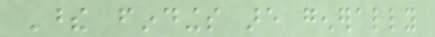These findings are generally
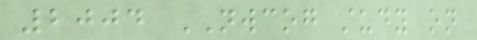2004 NWCOG study on
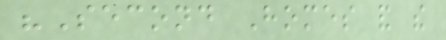"Second Homes and the
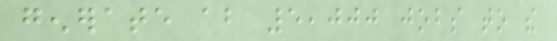generate about 5,000 jobs to the
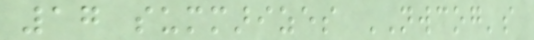17 summarizes NWCOG's
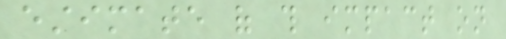estimate of this impact on
